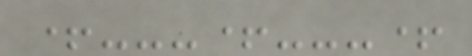+---+---+
